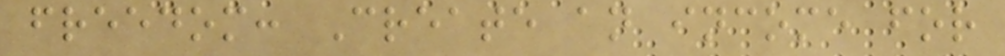freedom: Create an income for
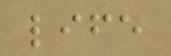life
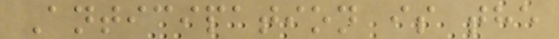Anticipation is the
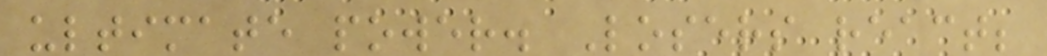ultimate power. Losers react;
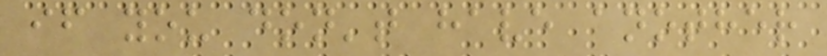if you don't have another
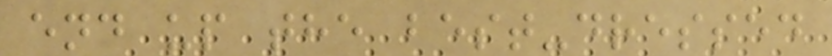end up the best-dressed
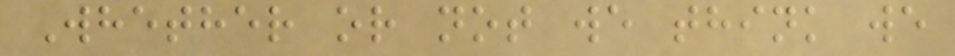Whether or not we think we
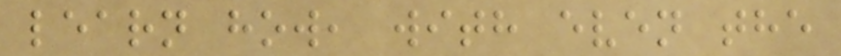learn how, with even the
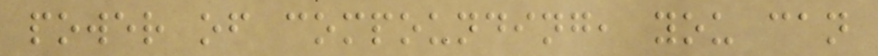power of compounding, you can
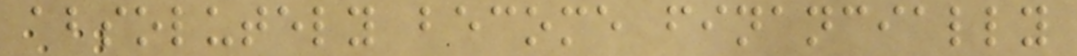absolutely become financially
